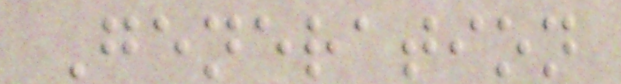Generation
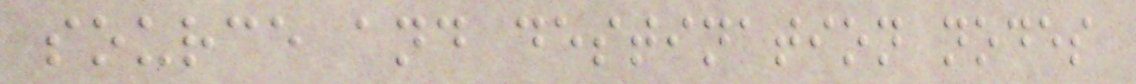source and destination nodes
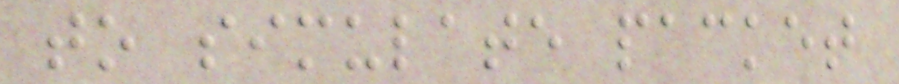to simulate packet
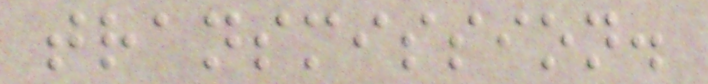transmission.
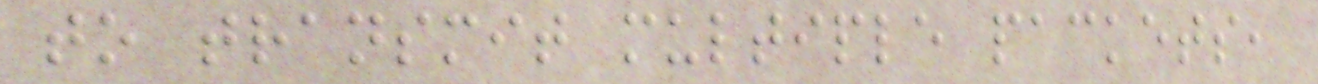to transmit multiple packets,
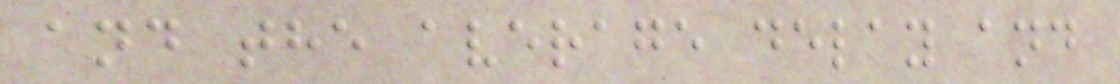and the average delay and
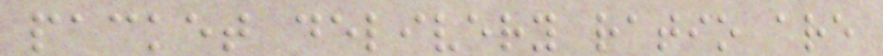packet delivery ratio are
